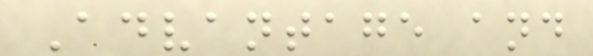Advantage and
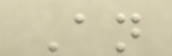An
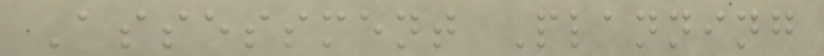Assessment Planning
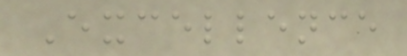Excellence
